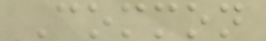Common
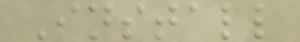Install
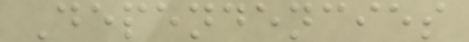Dependencies
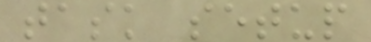task setup
